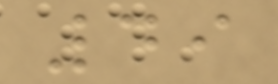49
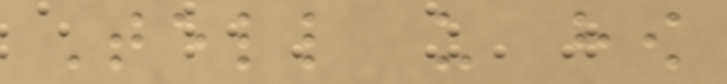Tell us how
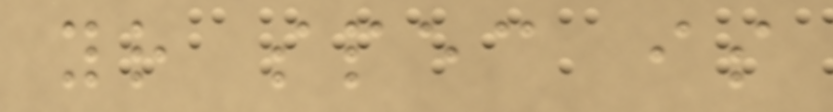your spec is
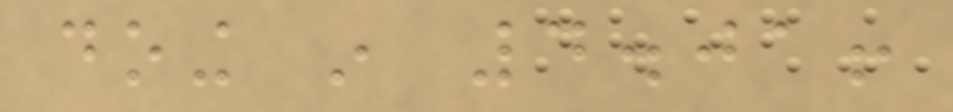doing in 4.01!
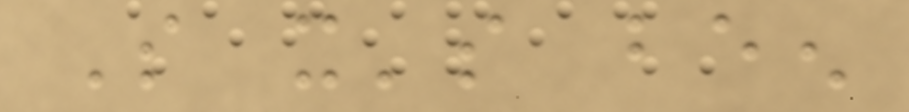So it's been
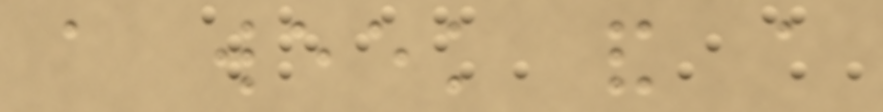a week and a
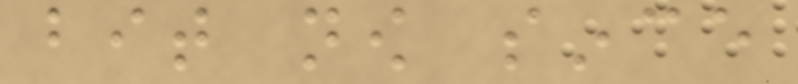bit now since
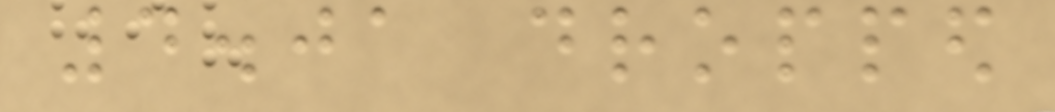4.01 dropped
